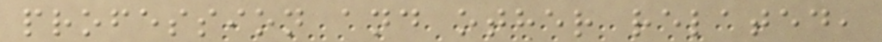profession and other related,
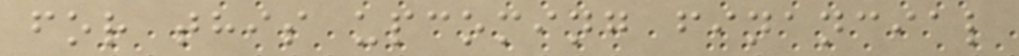for this upcoming financial
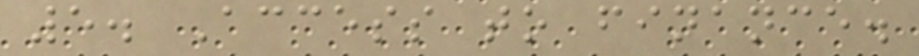5. Access to finance.
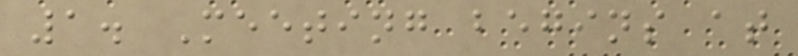1. Meeting begins at
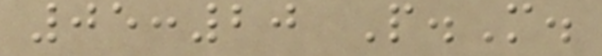05:20 P.M.
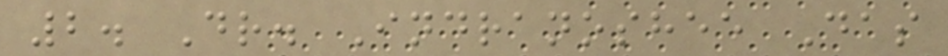2. Dr. Indranoshee Das
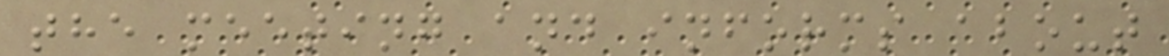the meeting and informs about
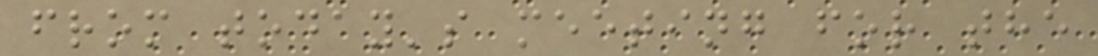from today's meeting for the
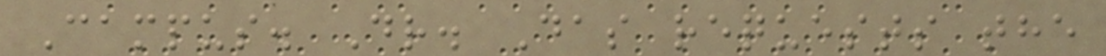Campus. Dr. Das requests the
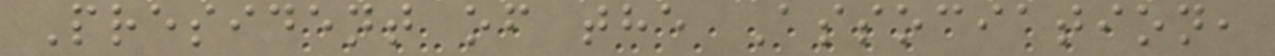President of the Association,
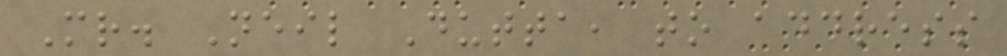Mr. Neil Dutta, to address
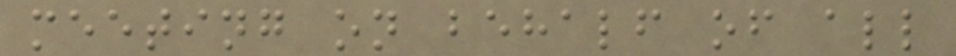meeting on behalf of all
